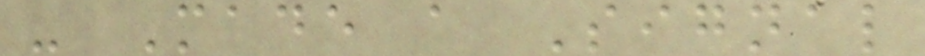- Made a Signal
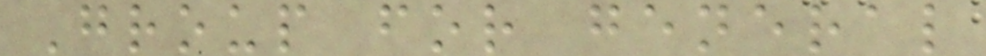Group for general
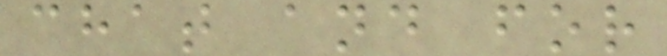chat and for
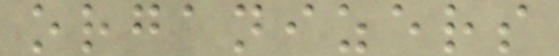organizers
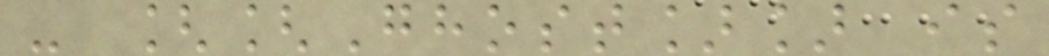- [[Ghost]] is
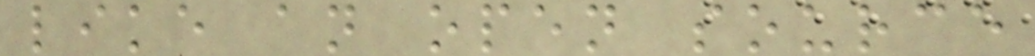like an open source
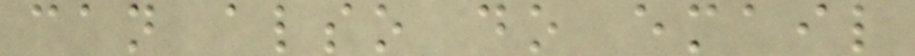can also do email
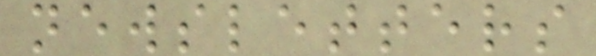newsletters
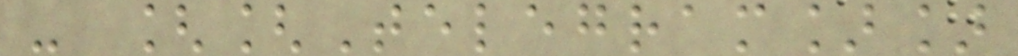- [[Telegram]]
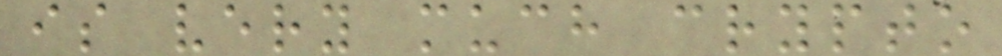is very much crypto
